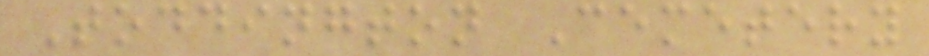Toddington Cemetery
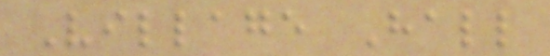Village Hall
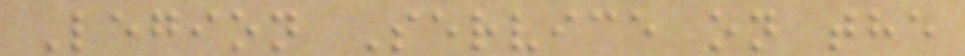Legion Service on the
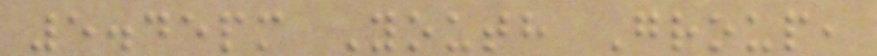5.45pm Youth Group,
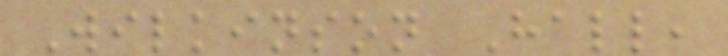Wilkinson Hall,
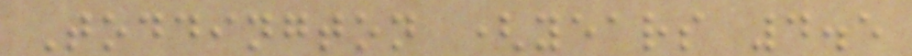Toddington (years 4.5
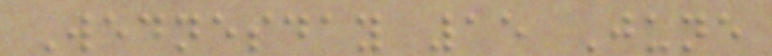Wednesday 15 June
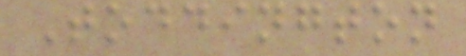Toddington
